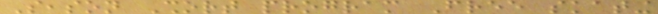Season Short program Free skating
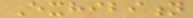Exhibition
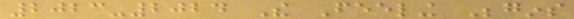2023-2024 The Feeling Begins
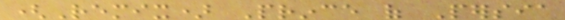(Remix) Prince of Persia
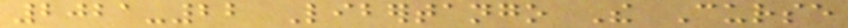2021-22 Libertango The Curse
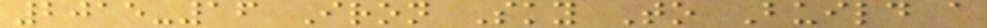2015-16 Iron Sky To Build a
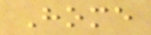Home
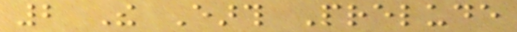2 The Earth Prelude
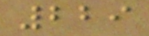229
